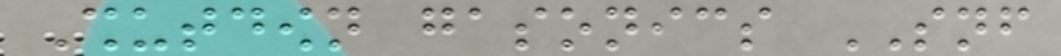Shutdown gasonics SNF
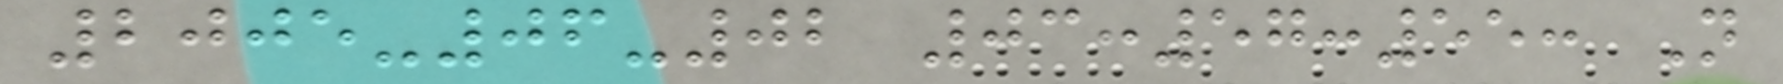2005-06-02 03:57:55: Not
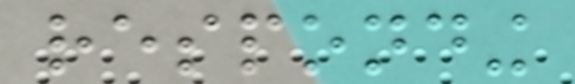responding
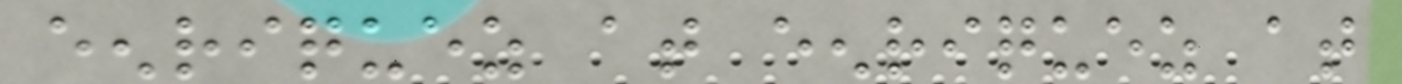eenriquez at eenriquez at
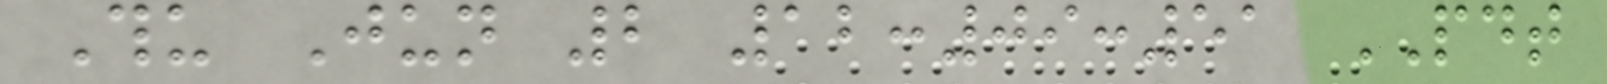Thu Jun 2 12:09:51 PDT
